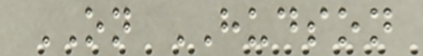ON HUDSON
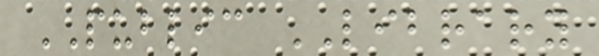PUBLIC LIBRARY
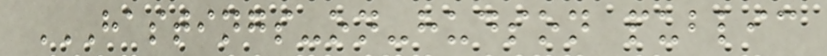HASTINGS-ON-HUDSON PUBLIC
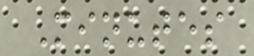Minutes
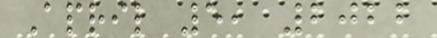April 5, 2022
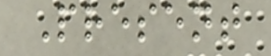Present
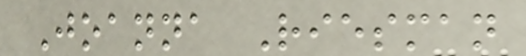Joanna Riesman
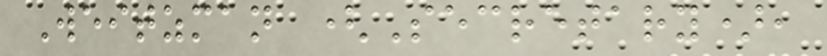Weitzman (Secretary),
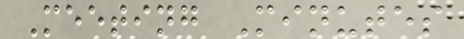Meeting Minutes
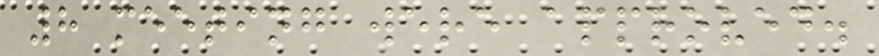8 meeting were approved.
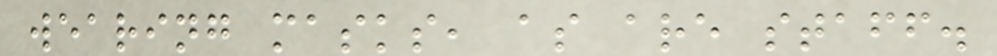wearing masks, as are staff.
